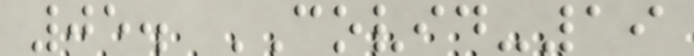05. COVID-19
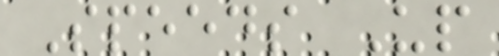Speeds Up
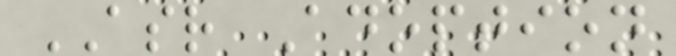ASR Adoption
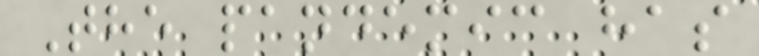The pandemic has
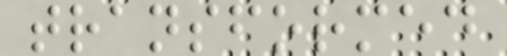transformed
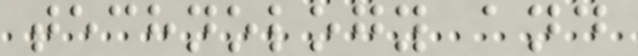technology and
